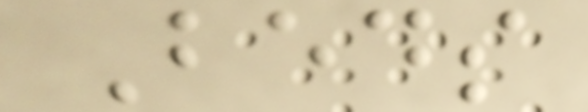Beds
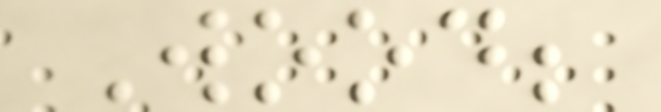Wood;
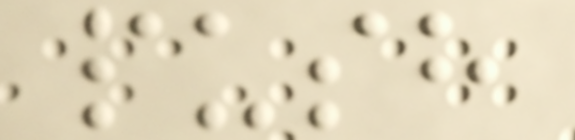push
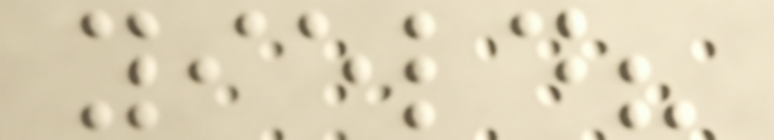yield?
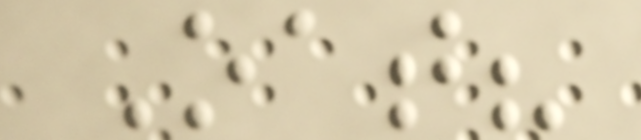Oat?
